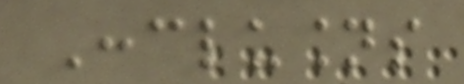Conclusions
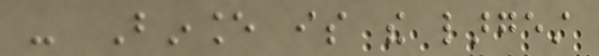- Binance is the largest
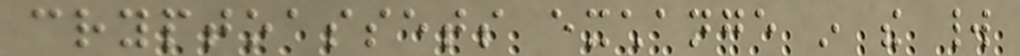cryptoassets exchange in the world
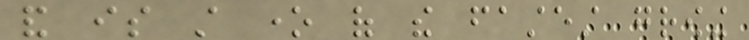and is still one of the fastest growing
